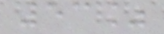53%
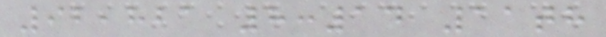92,821 8:14 11th
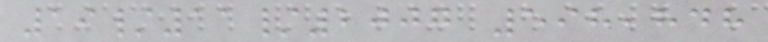19/11/2007 598,848
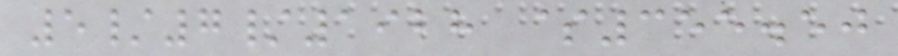5/7/1928 $355.50
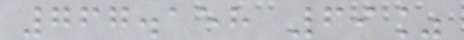767.158 69%
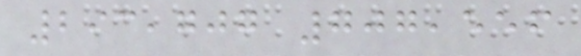293,707 707,556
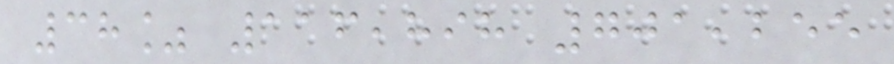38% 116,898 701,255
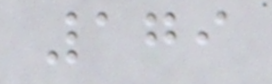179
